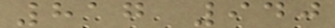817 940
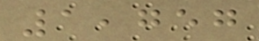1,757
